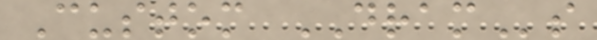Custom DRAMs
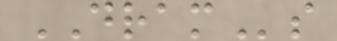DRAMs
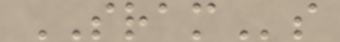SRAMs
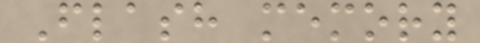Flash memory
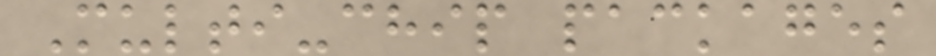Multi-chip packages
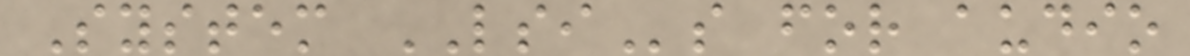System LSIs for audio
